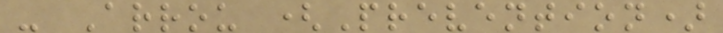- Arrou (Prevention)
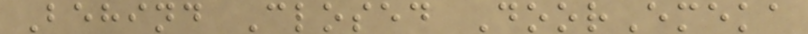Behind Closed DoorEmeka
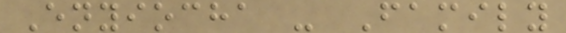Enyiocha - Family
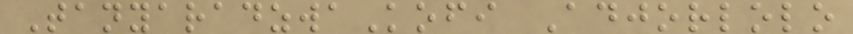TanyaradzwaKofi Adjorlolo
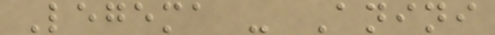Legema - Anini
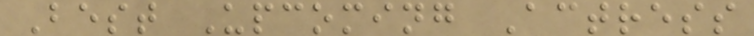Best Upcoming Actress
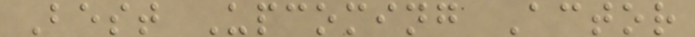Best Upcoming Actor
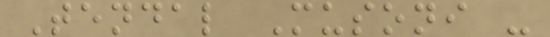Tendal Musoni -
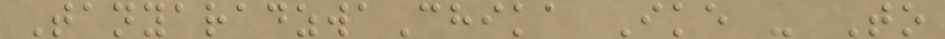TanyaradzwaChika Ike - To
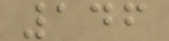146
